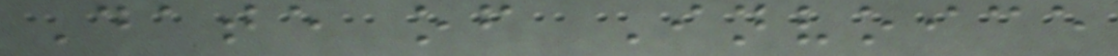Date of Invoice
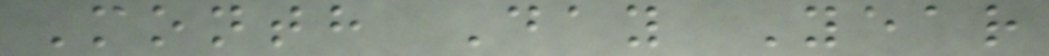Month Day Year
